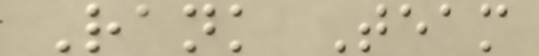Rank Team
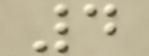4
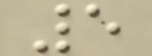5
